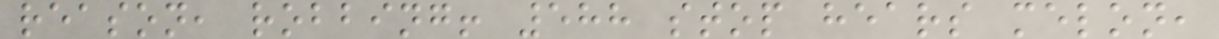reason, robbing! 588 stop hears melon,
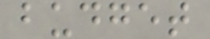budget
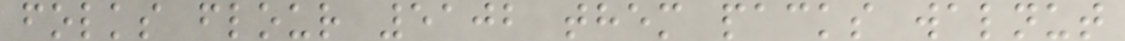folks flour 5102 them packs walnut
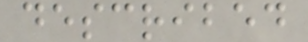described
